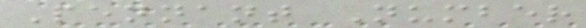Pennant Number
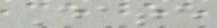Date
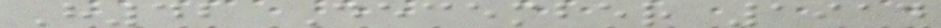H42 December 1914
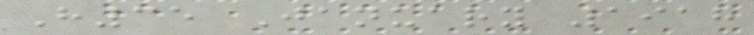H35 January 1918
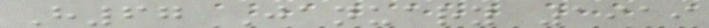H67 January 1919
